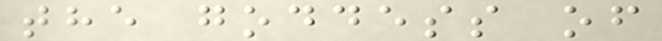the goddess of
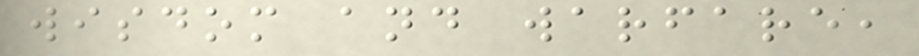wisdom and warfare,
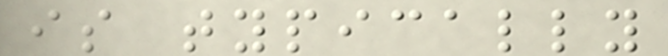is typically
